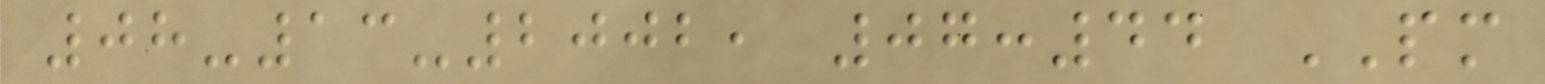08-13-2002, 07:44 PM
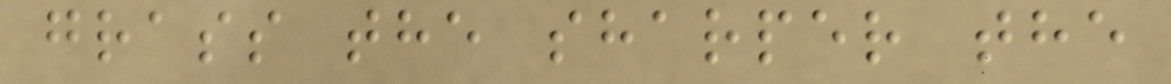grass the sharper the
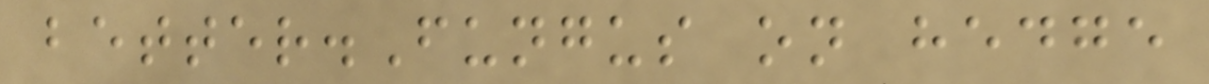better.Fungus on hedge
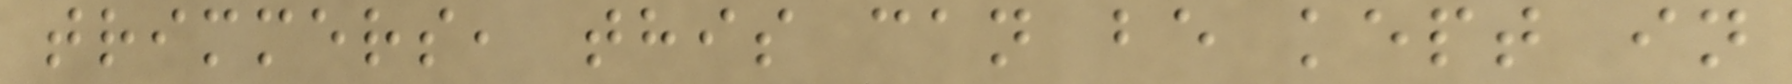trimmers, this can be kept in
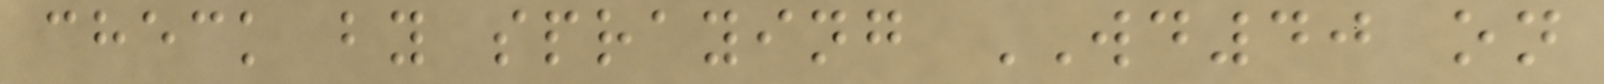check by spraying WD40 on
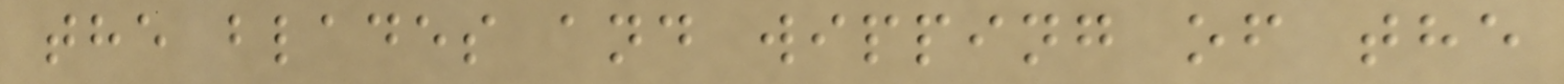the blades and wipping of the
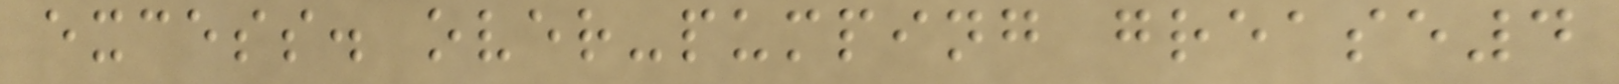excess. over-pumping grease4
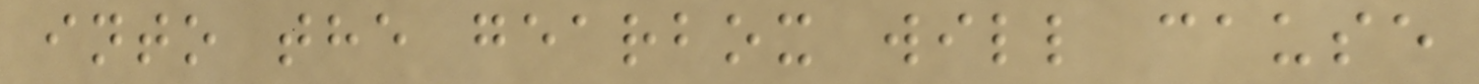into the gearbox will cause
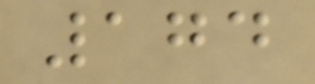174
